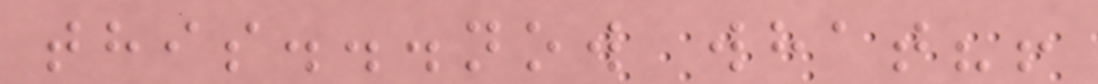this...now what?!
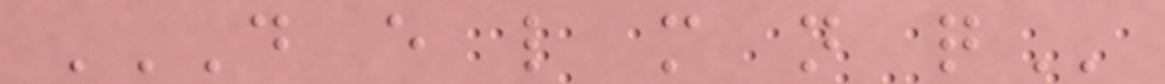D E L M N Q
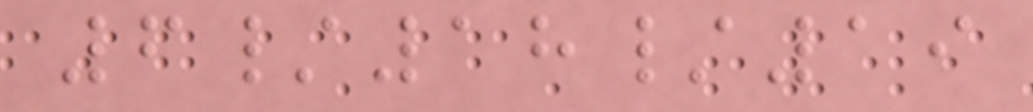6/18/19
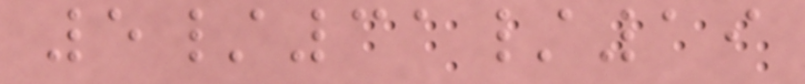5/31/19
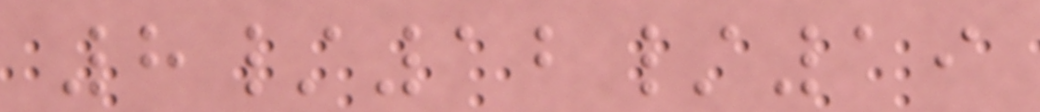8/12/19
